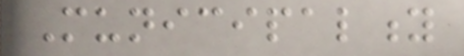Municipality
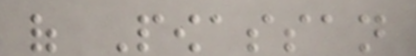of Powassan
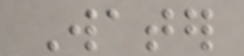Water
